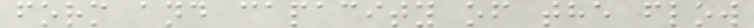form and capacity of the flow
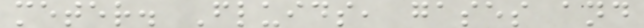meter. Fluids, gases and
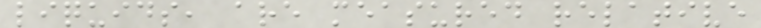liquids, are measured relative
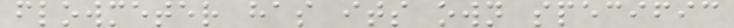flowmeter has its own specific
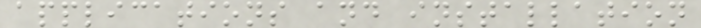applications and installation
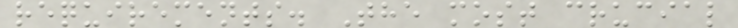requirements. The most crucial
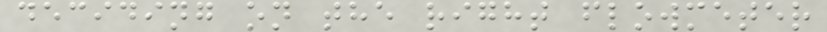deciding on the right flowmeter
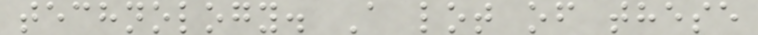technology. A lot of these
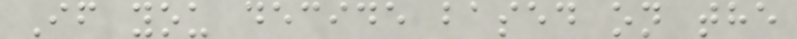If you decide based on the
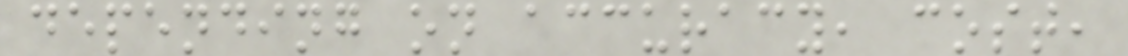depending on accuracy, cost,
